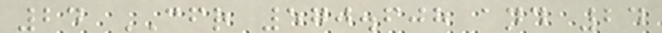24 CFR 570.608 and 24
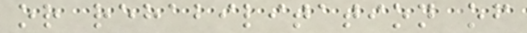or rehabilitation of
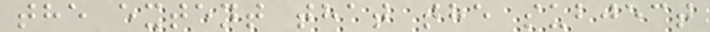the extent that the subject
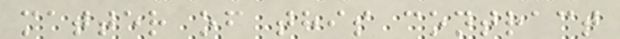matter of this contract
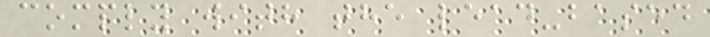comply with the lead-based
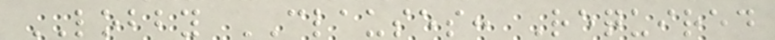LOBBY CLAUSES: Required
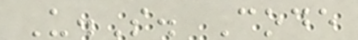U.S. Code
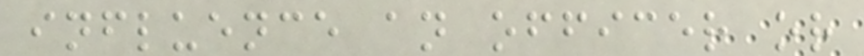influence an officer or
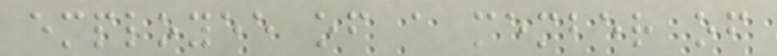employee of a member of
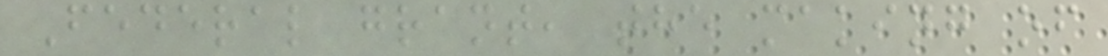Federal grant, the making of
